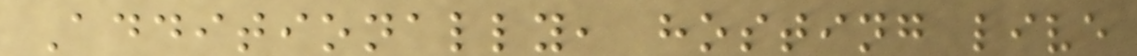Additionally, hosting live
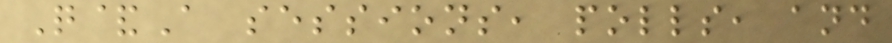Q&A sessions, polls, and
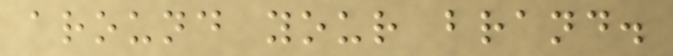around your brand.
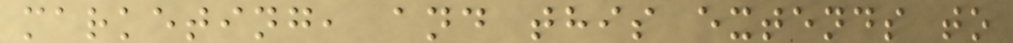marketing, and this extends to
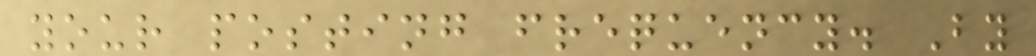your posting frequency. By
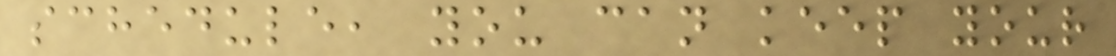schedule, you can keep your
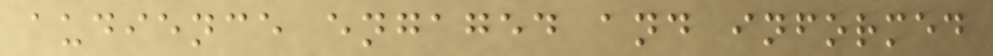audience engaged and informed
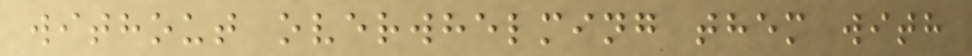without overwhelming them with
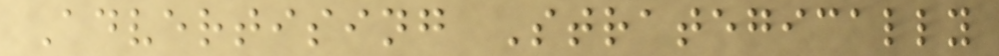Advertising Strategically
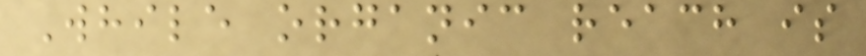While organic reach is
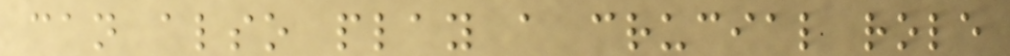can also play a crucial role
